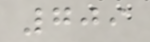709
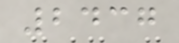2437
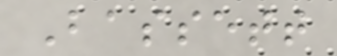Bassett
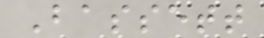Bassett
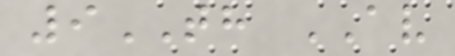9TH AV
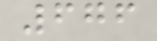676
